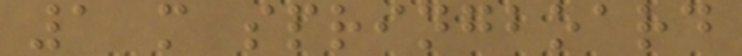1 m springboard
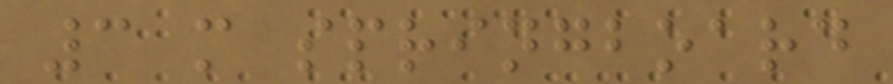3 m springboard
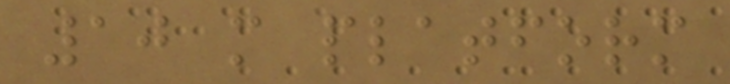10 m platform
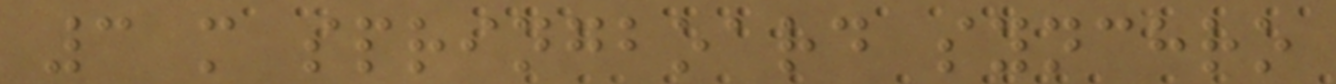3 m springboard synchro
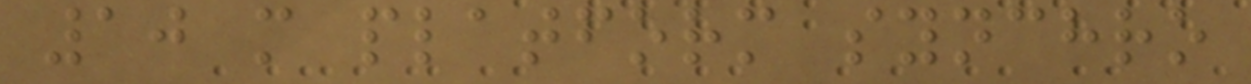10 m platform synchro
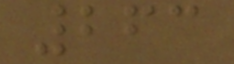263
